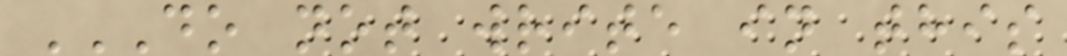DO NOT WRITE IN THIS
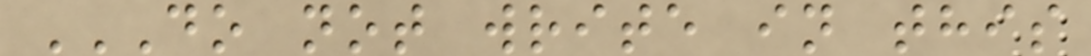DO NOT WRITE IN THIS
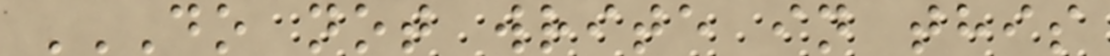DO NOT WRITE IN THIS
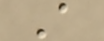A
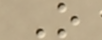O
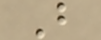B
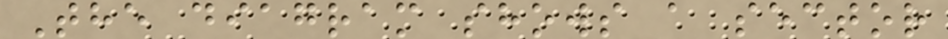The diagram shows a sector
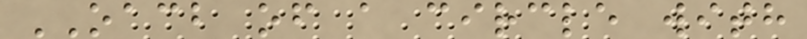OACB of a circle with
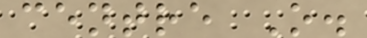centre O.
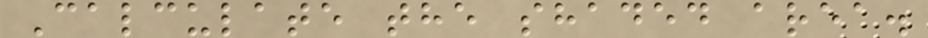Calculate the shaded area.
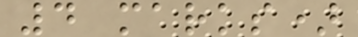4 marks)
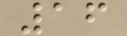16
